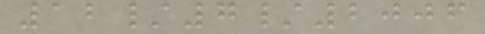12/7/2006
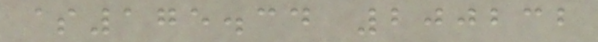$175.34 200232
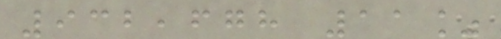932,678 11%
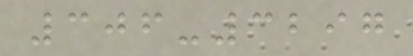306-3297
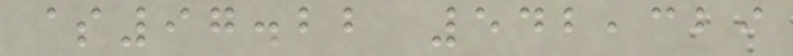$97.22 542,329
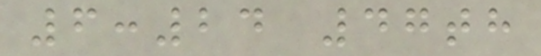6:24 47th
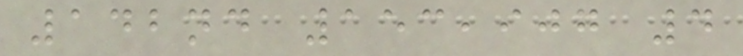142nd 153,907 4
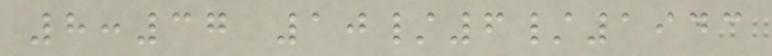8:37 10/6/1943
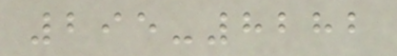295-8282
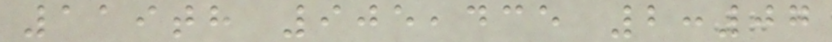119th 905,435 2:07
